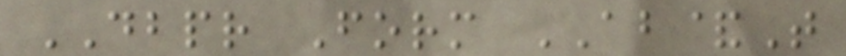DBPR Form AB&T
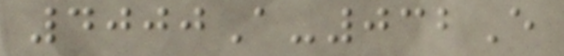4000A-032E
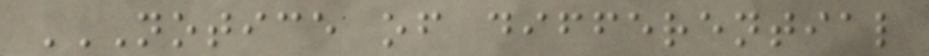NOTICE OF DIFFERENTIAL
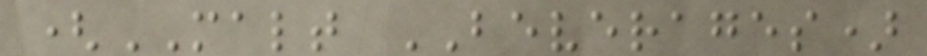(MALT BEVERAGES)
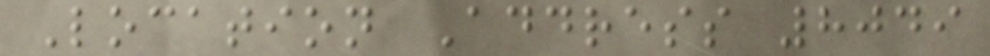Location Address 8049
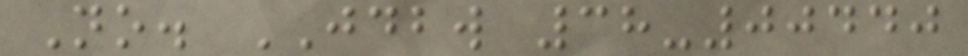No. JDBW 38-00440
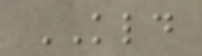KLD
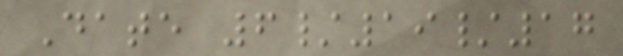Date 6/19/17
